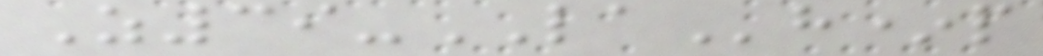Z39-LAh*p
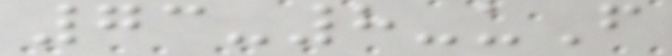73-8-uF
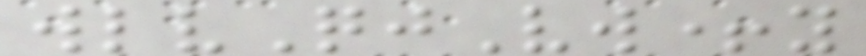wlvQjVw+y
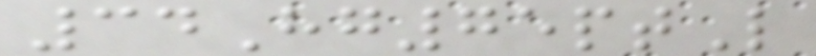34Hg75ptL
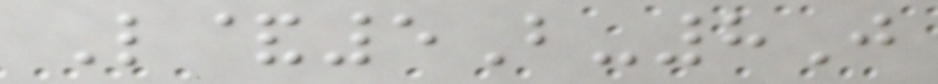L&5B-8J
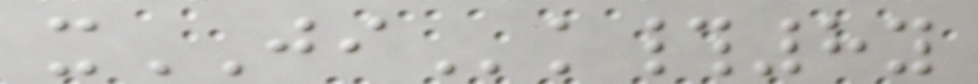xJIk#8y
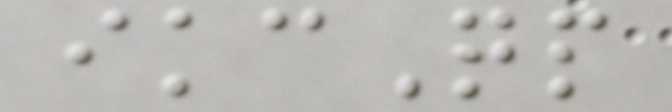ikcQp
